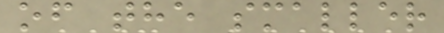of the smaller
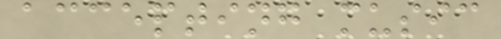accepting music
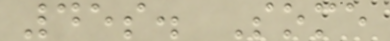45s. Some
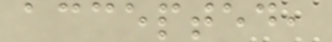accepted,
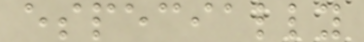especially
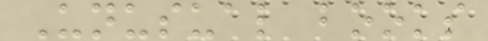Unusual books
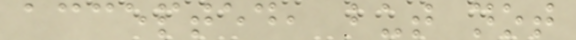accepted, but not
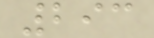293
